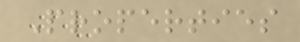Properties
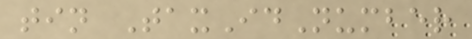tin TaxIdNumber
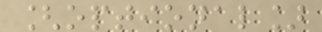[optional]
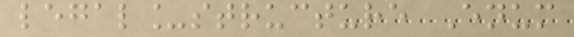legal_structure Enum
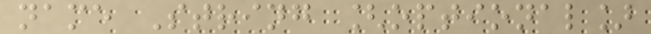name String [optional]
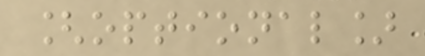[optional]
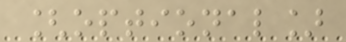[optional]
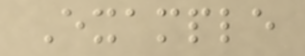Example
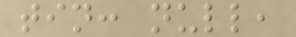tin: null,
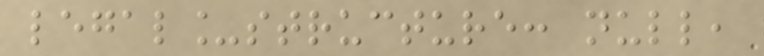legal_structure: null,
